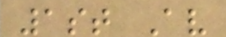1st Av
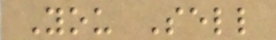You Sell
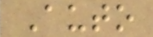Auto
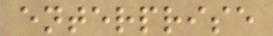enterprise
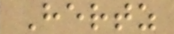Hertz
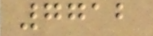7712
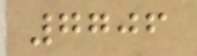7706
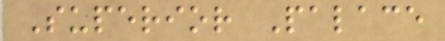Superior Palace
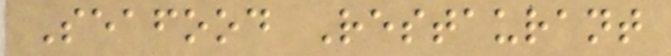Seafood Restaurant
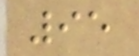95
